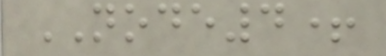NODE4+
